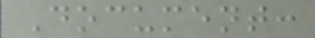Document:
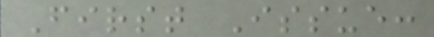First Issue:
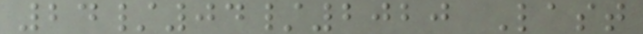24/04/2020 Last
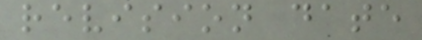revision date
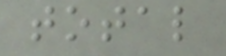total
